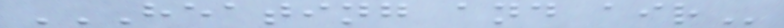HEATING AND AIR
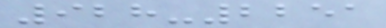928-2251
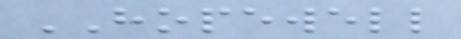HOPEWELL
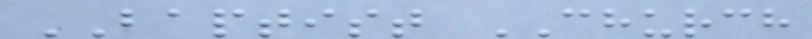BAPTIST CHURCH
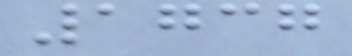1737
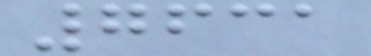7631
